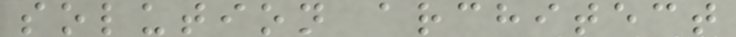solution architect
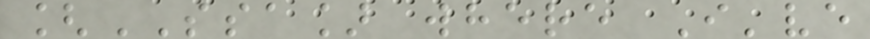[SSA] where I've
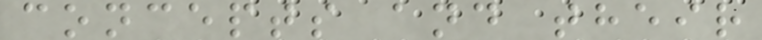concepts and their
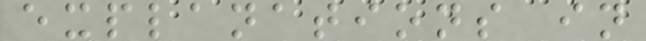explanations in
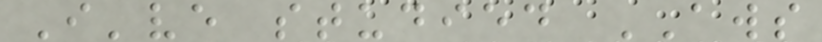I've studied AWS
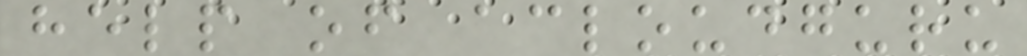help of acloudguru
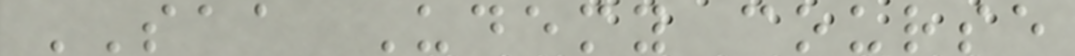SAA Udemy course
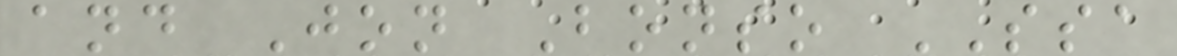and Jon Bonso SSA
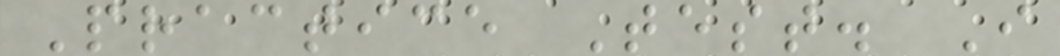Practice Test. I
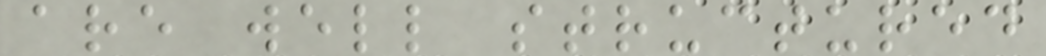are well structured
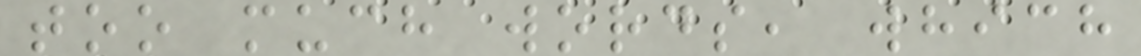too much words, which
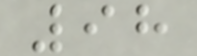98
